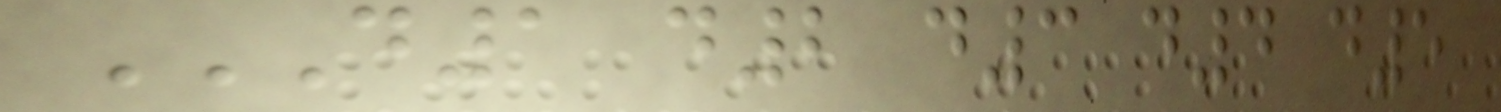D1 D2 D3 D4 D5
